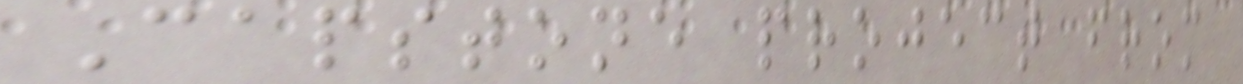Capstone project from
